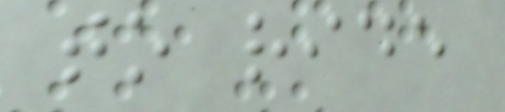to ride
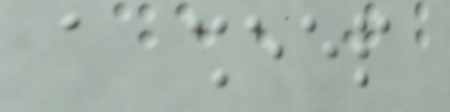a sheep
